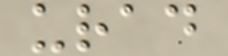urad
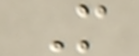M
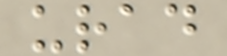urad
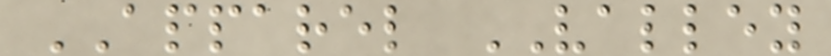APPAREL VALLEY
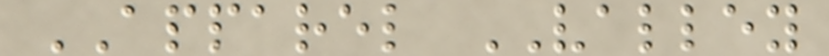APPAREL VALLEY
